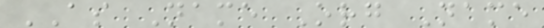AS Name Org Name
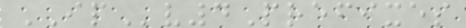IPv4Prefixes
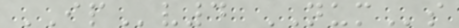IPv4 NUMs
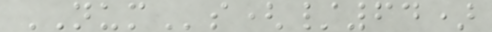NUMs(/64)
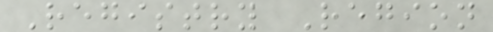Registry Region
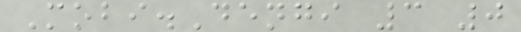Mobi.Dengi 3 0
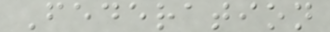Federation
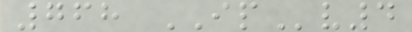768 IPv4
